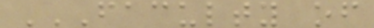FACULTY OF
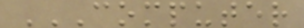COMPUTER
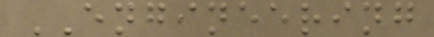ENGINEERING
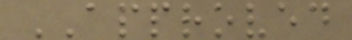APPROVED
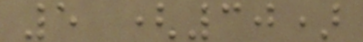5 (30)
